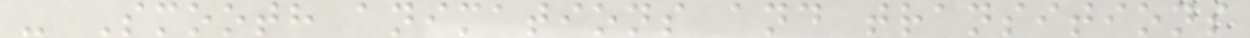- Smooth animations and transitions
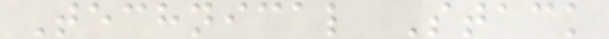Technical Stack
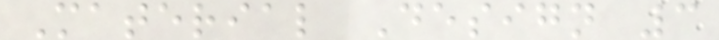Material Design 3
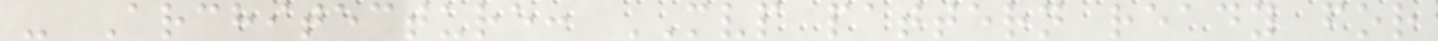- Architecture: MVP pattern ready for
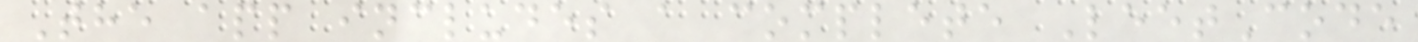The app includes a complete LeetCode
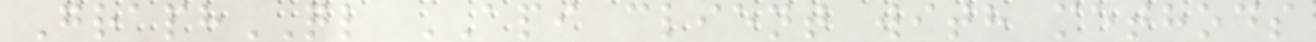GraphQL API client with methods
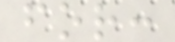for:
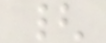{
